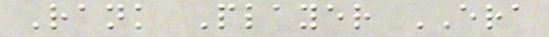Rank Player ERA
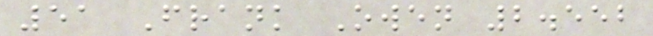51 Frank Owen 2.552
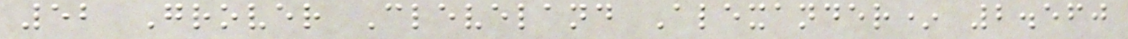52 Grover Cleveland Alexander* 2.560
